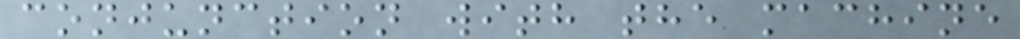conjunction with the machine
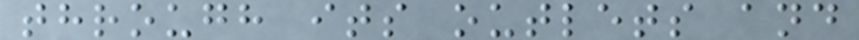through its outlets and
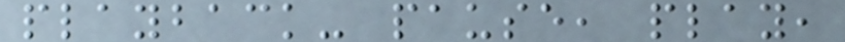playback- pause, play,
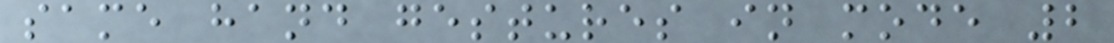same hand gestures in mode 2
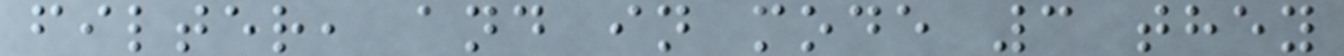filter, and in mode 3 they
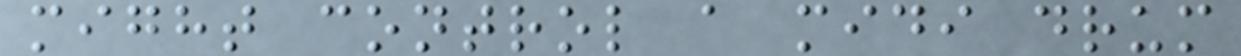might control a midi drum
